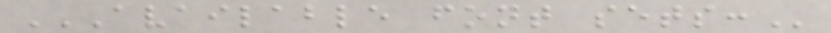AVAILABLE FONT SETS:
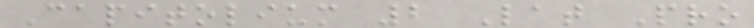Capitolium 2 Lat Pro
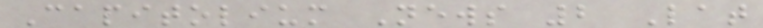Capitolium News 2 Lat
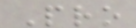Pro
